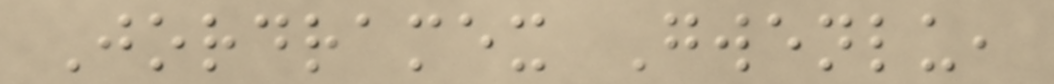Jordramex Gwenlu,
